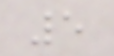5
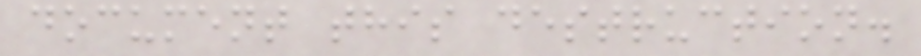document this destruction.
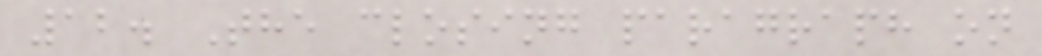12. The closing paragraph on
